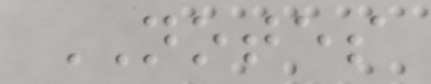NOTES
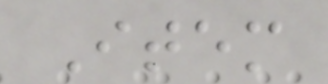Item
